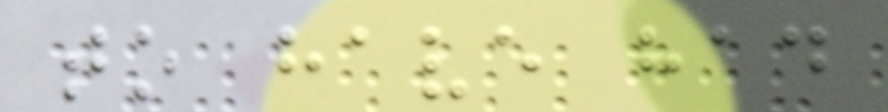to have had
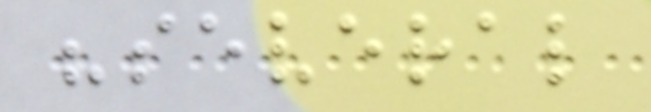"several
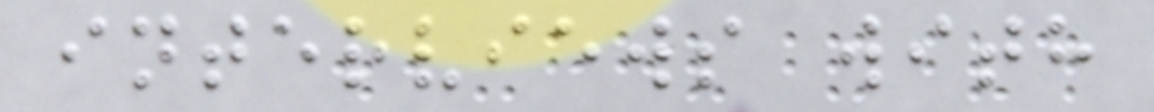interviews with
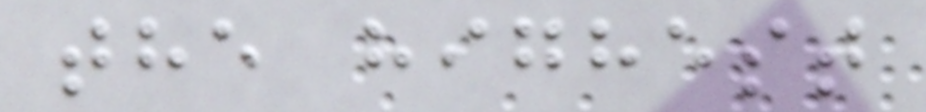the highest
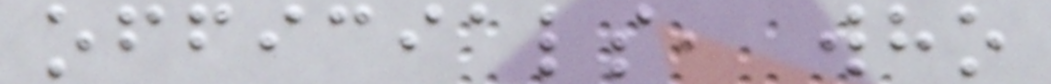officials, who
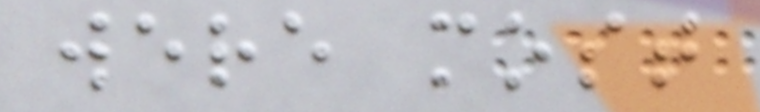were most
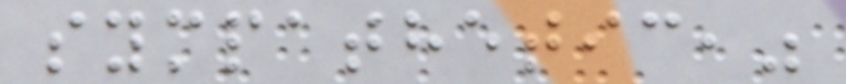sympathetic,"
